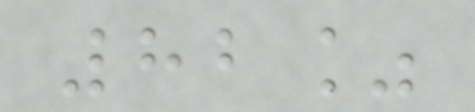82%
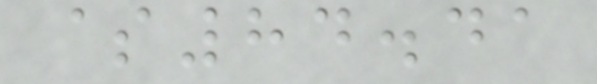$84.41
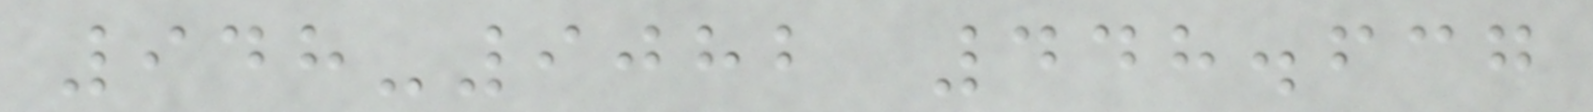948-9082 448.637
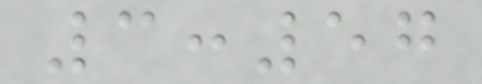3:57
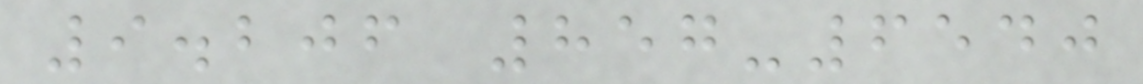9.206 857-6540
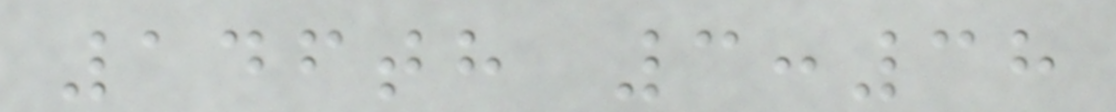146th 3:38
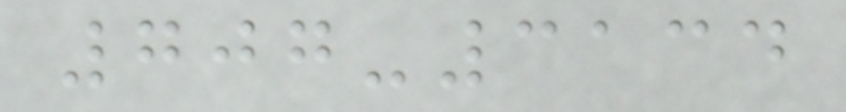707-3134
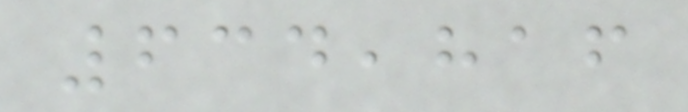634,816
